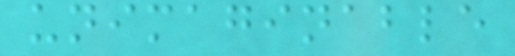unimaginable
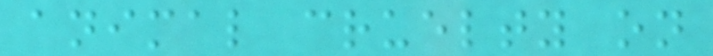animal cruelty on
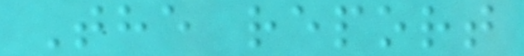The report
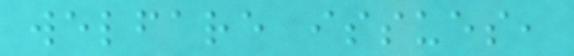welfare issues,
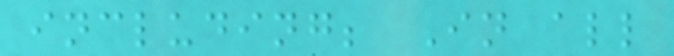including; In all
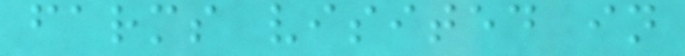farms visited in
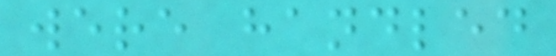were handled
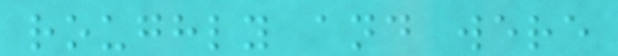roughly and were
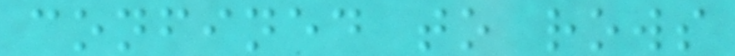confined to rows
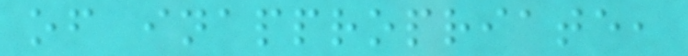of inappropriate,
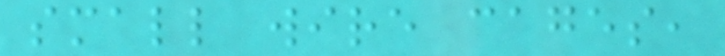small wire cages,
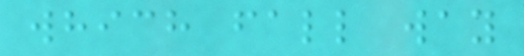which fall way
